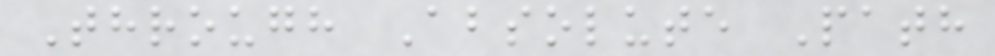Through Absolute Path
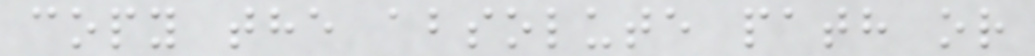copy the absolute path or
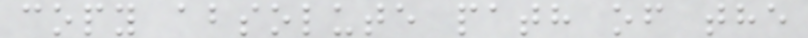copy absolute path of the
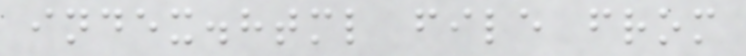index.html file from
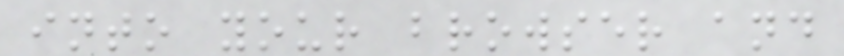into your browser and
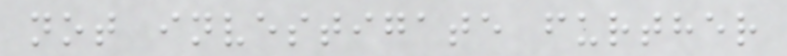not investigate further
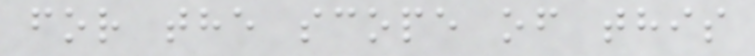for the scope of this
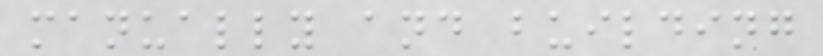manually and building
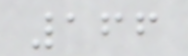166
